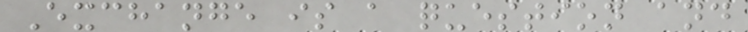Exchange is a question and
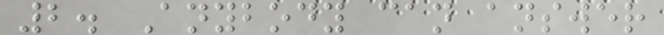2. Anybody can answer
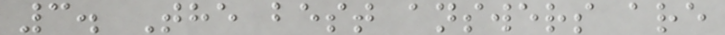3. The best answers are
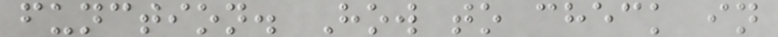function. How to check in
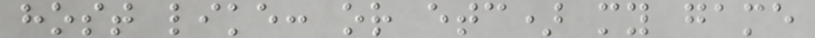host like: or etc) my game
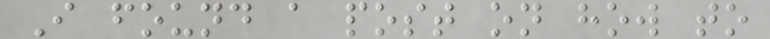I found a post on how to
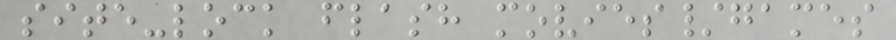site-lock flash movies/games
